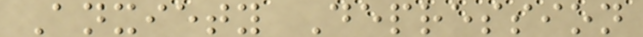Anxiety Depression
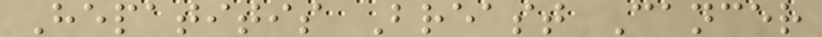Hepatitis Breast Cancer
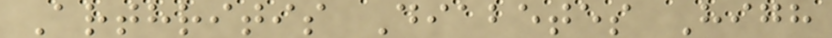Arthritis Diabetes High
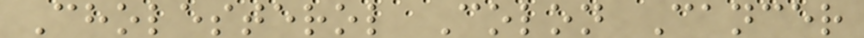Cholesterol Colon Cancer
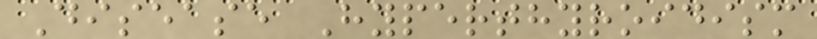Disease Hyperthyroidism
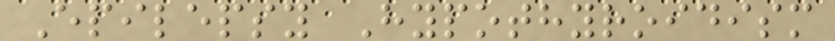Epilepsy Hypothyroidism
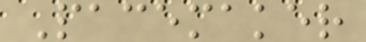Pacemaker
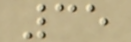35
